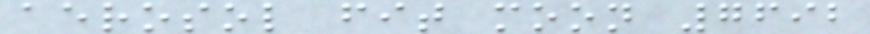aerosol fit moon 7692
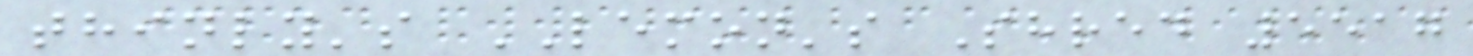thinly's LEMON's Shred 5517
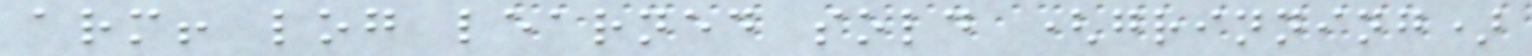arm! log learned sold (grinning)
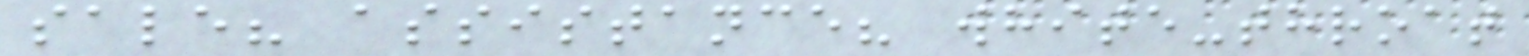sale? assistance? white-throat
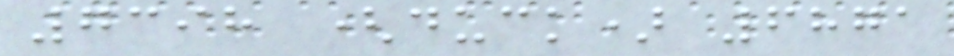7398 (duck) 6871
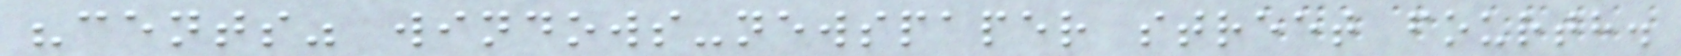"cents" windows-newspaper street fourth.
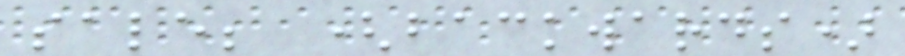sale; (backwards)
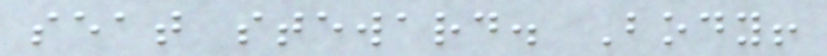seat steward. Body!
